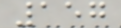157
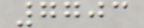7703
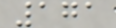171
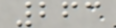263
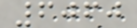6060
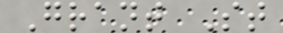Grant St
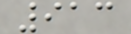913
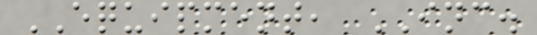EQUIPMENT, INC.
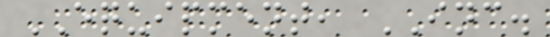EQUIPMENT, INC.
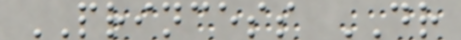PRINCESS DR
